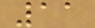11
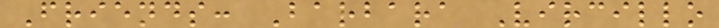Friends: Barbara Vircillo
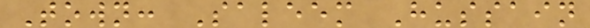Town: Saleem Hussain
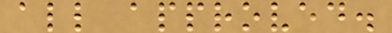all approved.
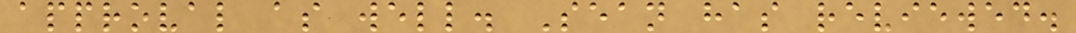approval as well. Sean has reviewed.
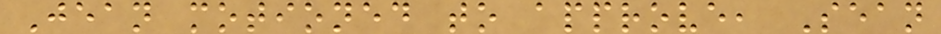Jean motioned to approve, Sean
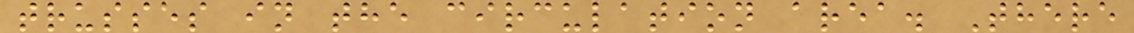trusses in the circulation area. There
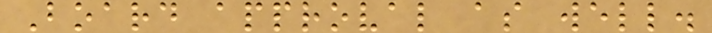Board approval as well.
